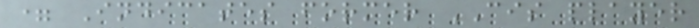= Indicates former CIS player
